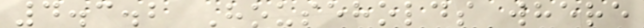4.3.2 Households where
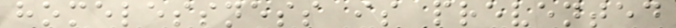homelessness is prevented
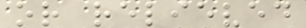or relieved
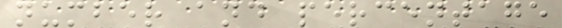number and percentage
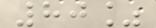80%
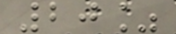20%
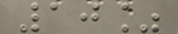10%
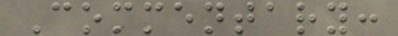Commentary:
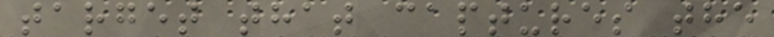target that captures the
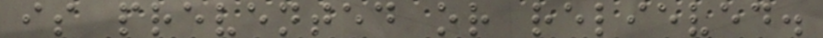is prevented or relieved.
